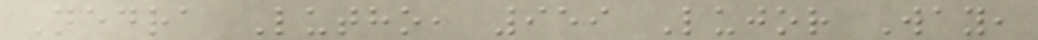Nedra Lutho, 959 Lujor Way,
